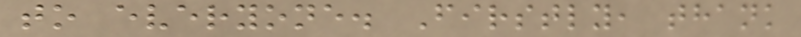to everyone. Firstly, thank
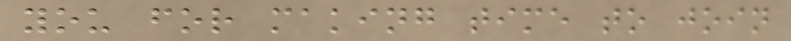you for making time to join
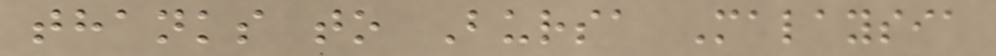thanks to Bursa Malaysia
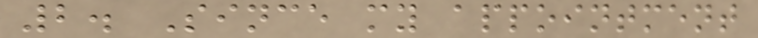2. Since my appointment
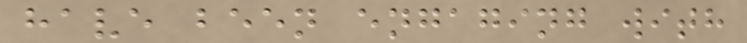have been engaging with
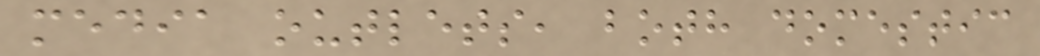media outlets, both domestic
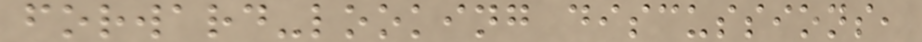forward-looking discussions,
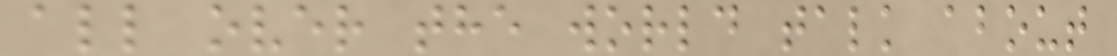all over the world talk about
